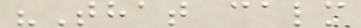"That calm
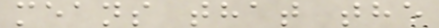means that the
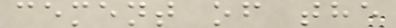cement of the
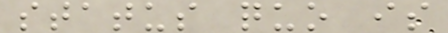status quo is
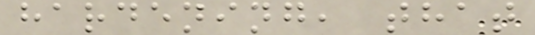hardening, that
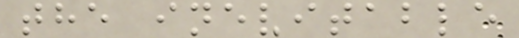the inevitable
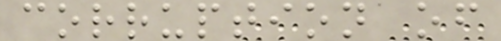corruption of
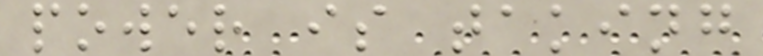power is taking
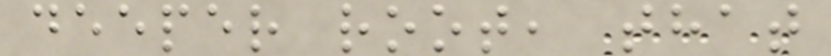deeper root, that
